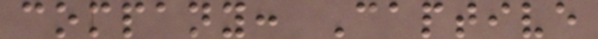company: Captive
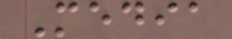Media
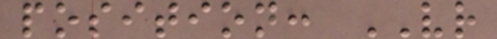position: VR
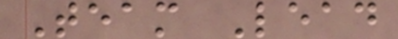Team Lead
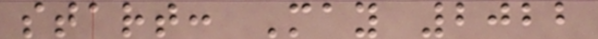start: May 2022
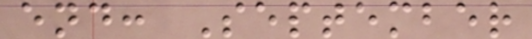end: September
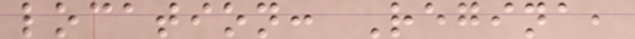location: Regina,
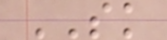SK
